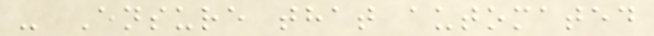- Ensure that automated
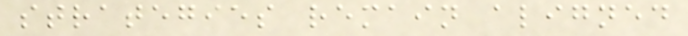strategies remain aligned
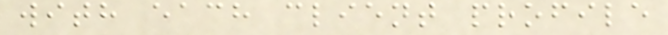with each client profile
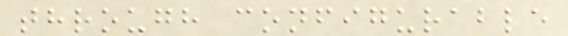through configurable
